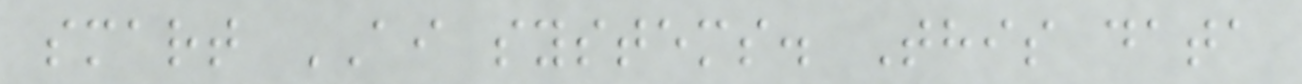smart AI systems. This data
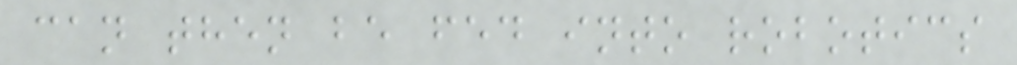can then be fed into robotics
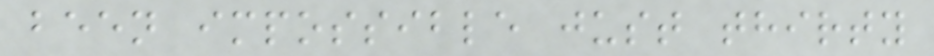been impossible just thirty
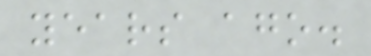years ago.
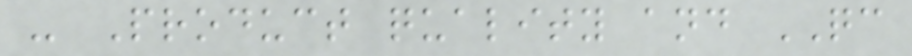- Product quality and QC
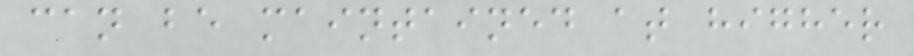can be maintained at higher
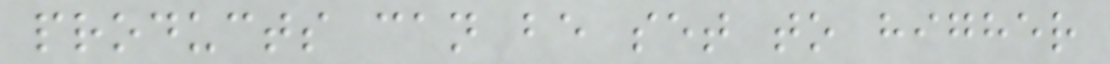products can be set to higher
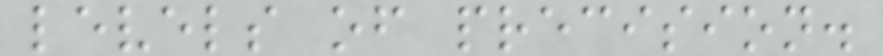levels of precision.
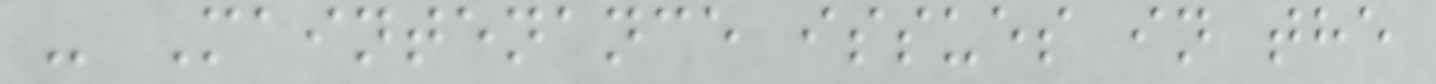- Maintenance issues in the
